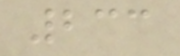233
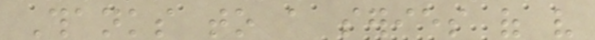Thanks to a series of very
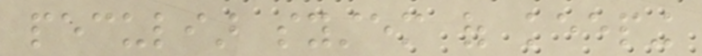peculiar system of keeping
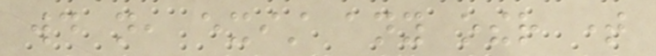would not, exist any other time
